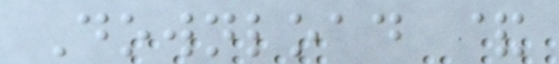Download &
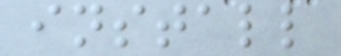install
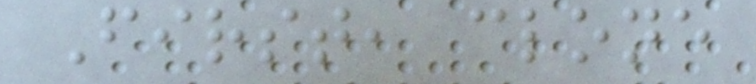First, clone
